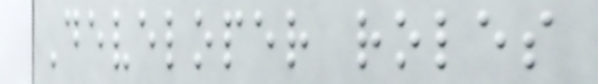Developer roles
